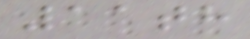11th
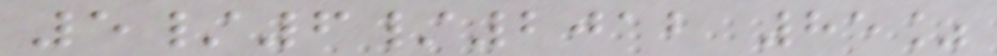5/6/2012 85%
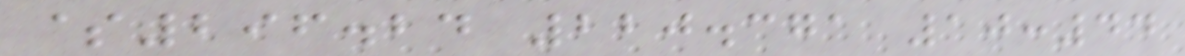$296.24 220.371 10:44
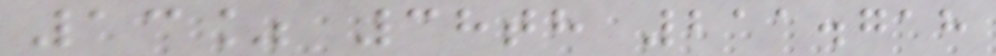13% 38th 211.718
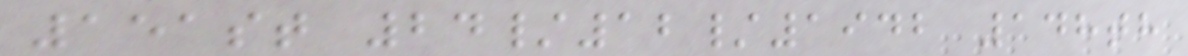151st 24/12/1942 148th
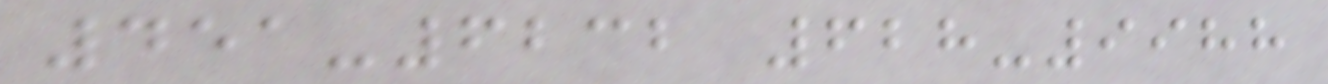451-6232 628-9988
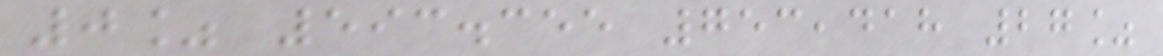0% 593.355 753,418 27%
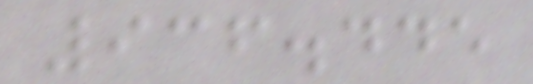936.445
